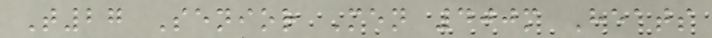T27 Senior Men 400m Heats
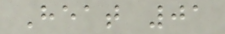Heat 01
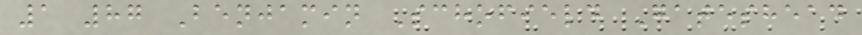1 87 Benjamin Schofield Gateshead
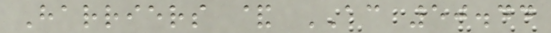Harriers & AC 50.44
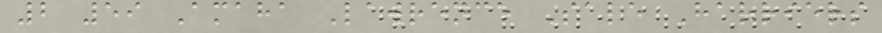2 59 Amaha Lawrence Sale Harriers
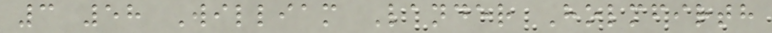3 58 William Lander Holmfirth
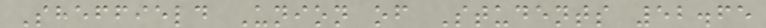Sheffield Union of Students 52.65
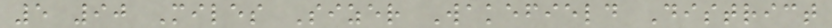5 90 Miles Sizer Wakefield District
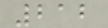212
